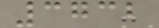3732
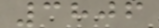3806
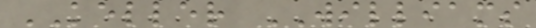KELLER WILLIAMS
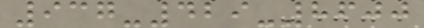937-429-8600
